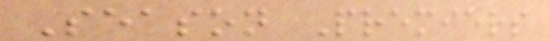Season Premiers
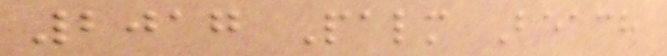2017 Palm Beach
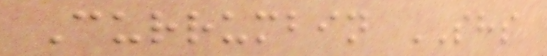Currumbin SHS
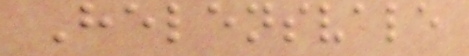Helensvale
